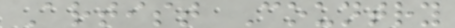Artist Country
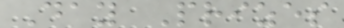Day Prizes
